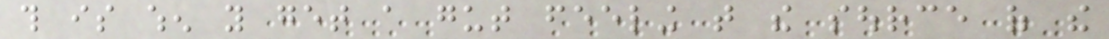this is when you get a gut feeling that the source of the
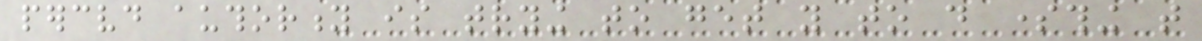perceived authority is trying to get you to do something that
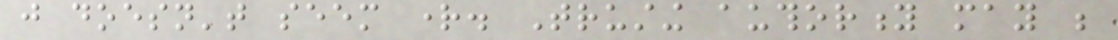just doesn't seem right. Trusting authority may be
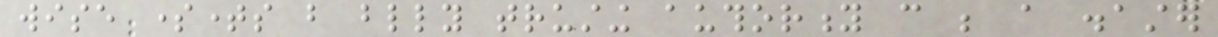wise sometimes but blindly trusting authority can be a disaster
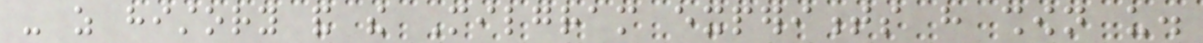- as history and the Milgram experiments have shown us.
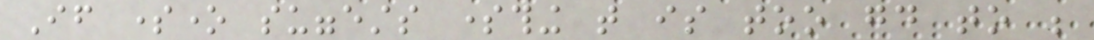If someone suggests something that is too good to be
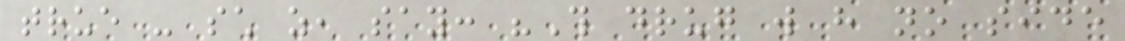true - such as, say: "This drug will have no side
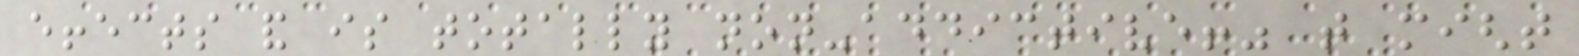effects and is totally non-addictive!" that might
